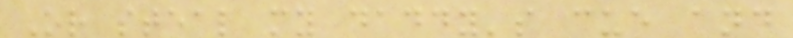Or steal my daddy's cue and
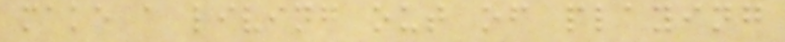make a living out of playing
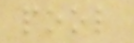pool
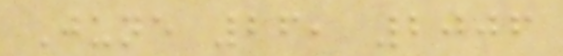June 26, 2006
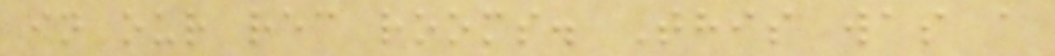in our rec rooms. This was a
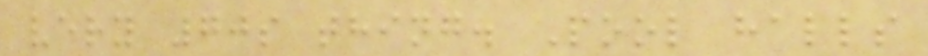very 70s thing. Pool halls
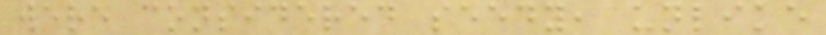were considered seedy, unlike
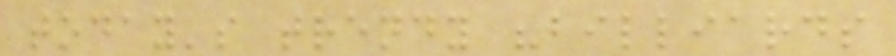today's trendy "billiards
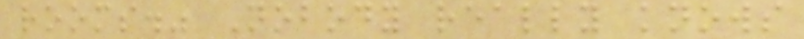rooms." Nobody really knows
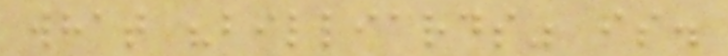what "billiards" is.
